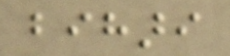bihari
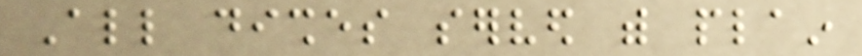All dishes served with plain
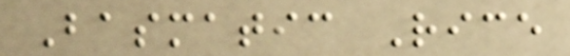Basmatic Rice
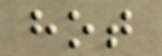hot
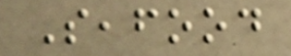Seafood
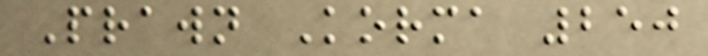Prawn Korma 250
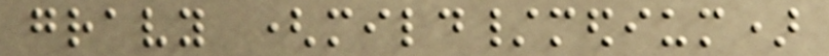gravy (mild/medium)
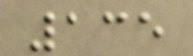135
